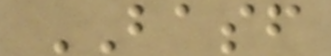BASF
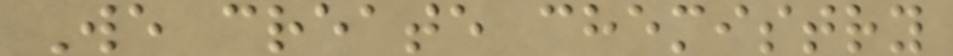We create chemistry
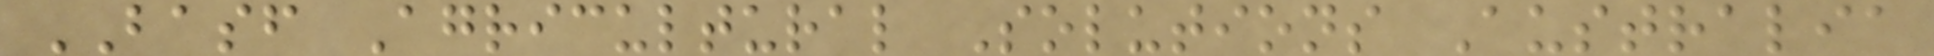BASF Agricultural Solutions Australia
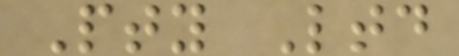Pty Ltd
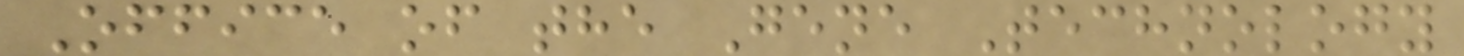Office of the Gene Technology
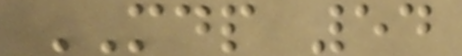MDP 54
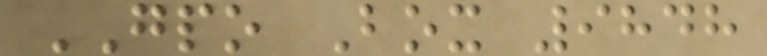GPO Box 9848
